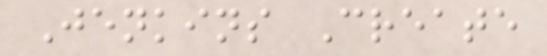Jenkins Create
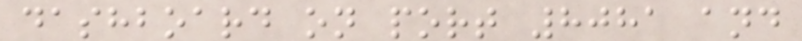dashboard on port 8081 and
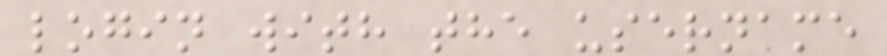login with the username
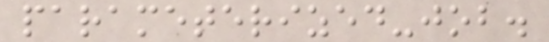parameterized-job.
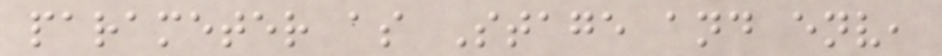parameter as Stage and env,
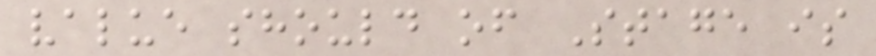value should of Stage is
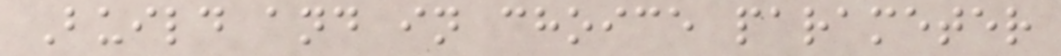Build and in choice parameter
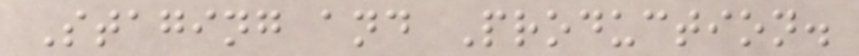Staging and Production.
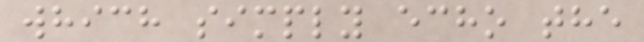which simply echo the
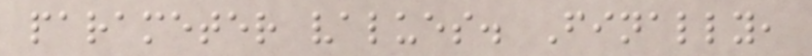parameter values. Finally,
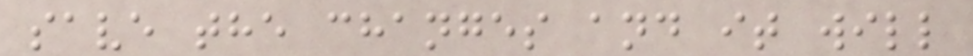save the changes and it will
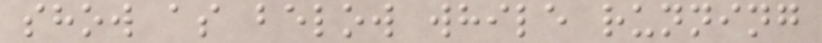show as below while running
